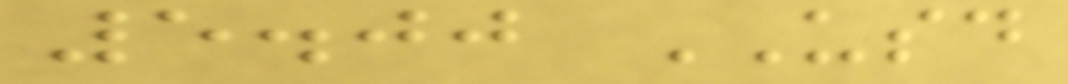5.00 USD
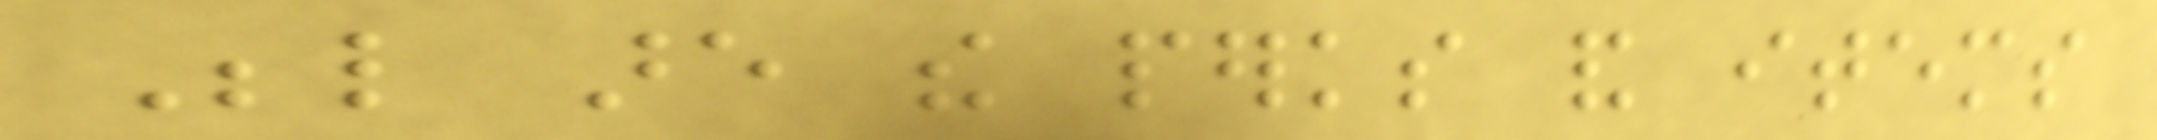Below are the perks and items
